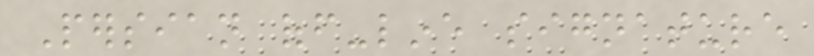Persian off-line signature
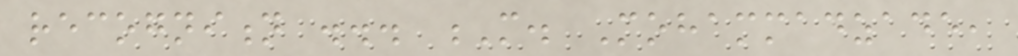recognition ... M. Mohammadzade,
